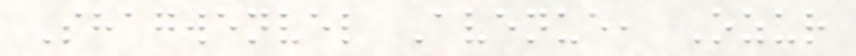Shagwenvel Avenue, Ozur
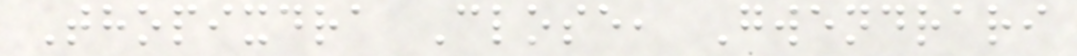Thopixdra Close, Gwendrari
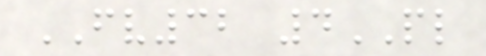FV32 4PL
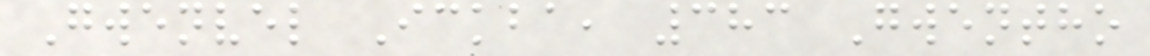Gwenvel Ickba, 383 Gwentho
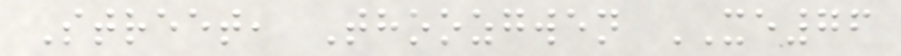Street, Thoozgwen XE76
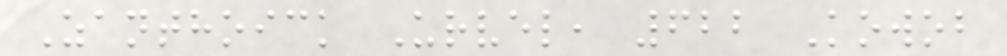Zanthoick Urvel, 622 Kowob
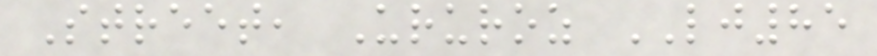Street, Ururoz LJ85
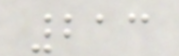213
